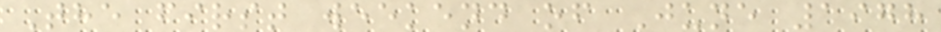The first weekend of June 1978
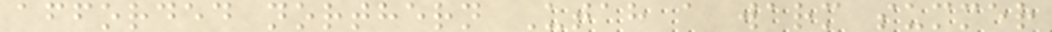afforded northern Utah a warm summer
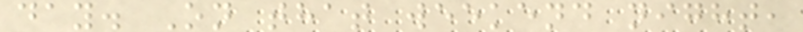day. On that weekend night,
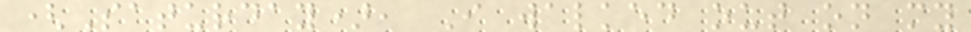(Saturday), I walked out on my
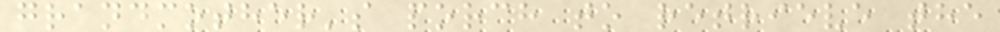grandmother's porch to retrieve the
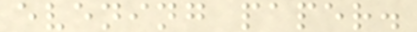evening paper.
